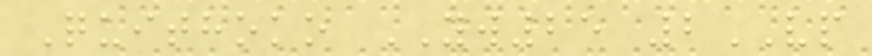Quithoko YW25 2VP
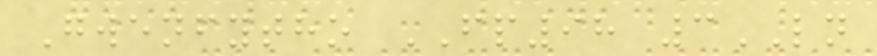Gwenfytho FP98 3LN
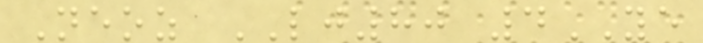Neoz LJ80 4YE
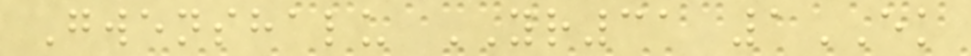Gwenshalu YR31 1EK
